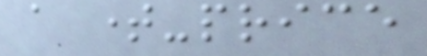a time-price
